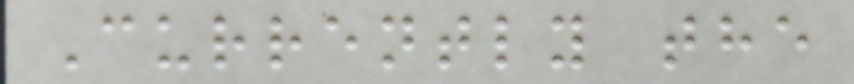Currently the
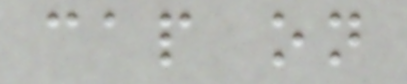cap on
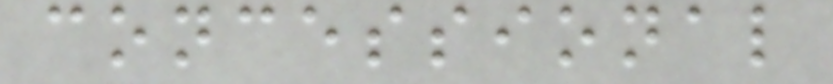concessional
